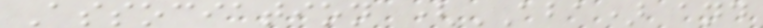Association (ABA) and
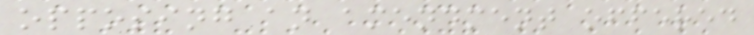opposing an amendment offered
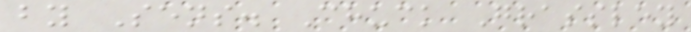by Sens. Chuck Grassley
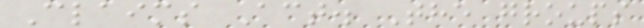Claims Act. The groups
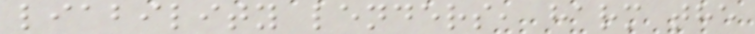liability lenders, harm the
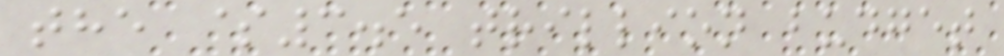the $3.5 trillion budget
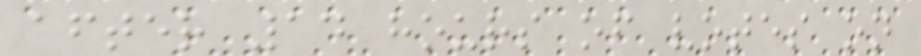after 14 hours of votes on
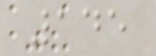145
